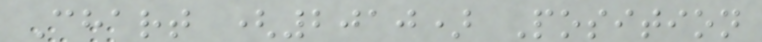Chart (2010) Position
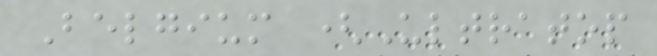Belgium (Ultratop
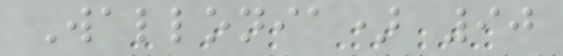Wallonia) 90
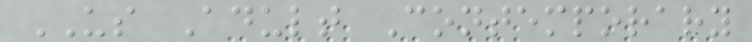US Adult Contemporary
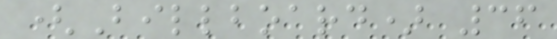(Billboard) 36
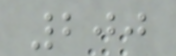200
